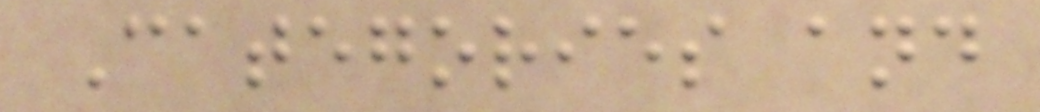Categories and
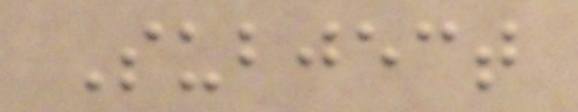Subject
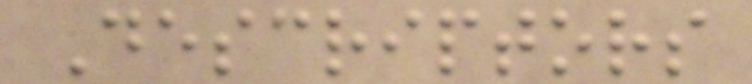Descriptors
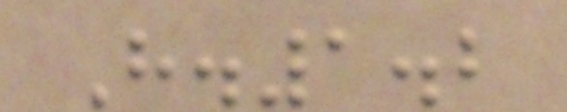H.1.2
